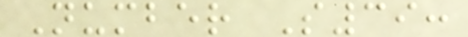Number S39:
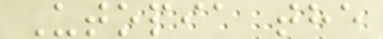Utopia the
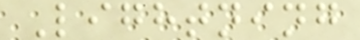Lightning
